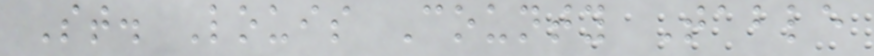St. Louis County Table
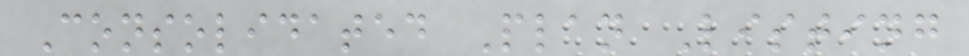Consolidated Plan Listing
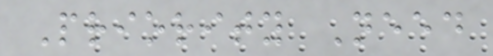Priority Need
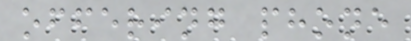offering phone
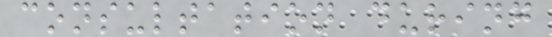consultation during
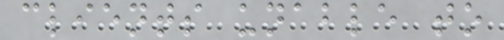clients unable to
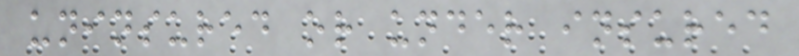uninsured or under insured
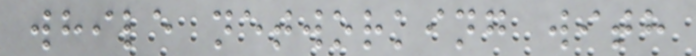while networking with
